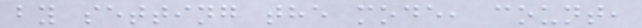by setting the mode, count,
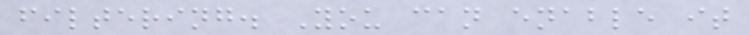filtering. You can enable it
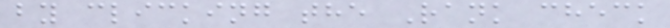by clicking the Rank check
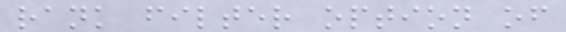rank filter option of
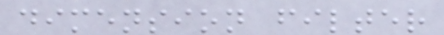dimension filter
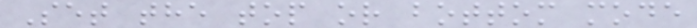Set the top or bottom mode
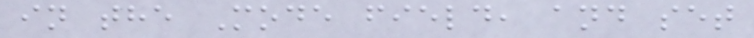in the Mode field, and set
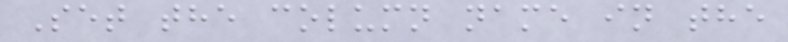Set the column name in the
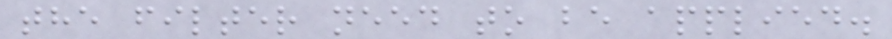the filter need to be applied.
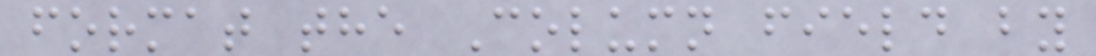format the Column field by
